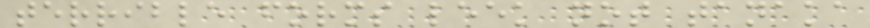terrible forms leek not tanaka
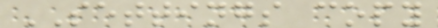SETTINGS copy
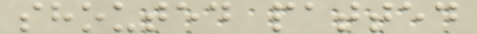shouted patted
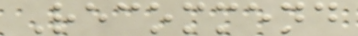Recommend
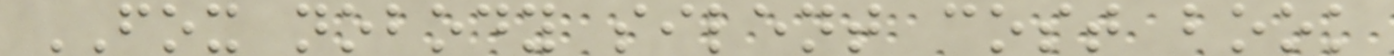FOX nobody silent cost book
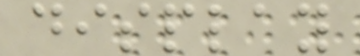display
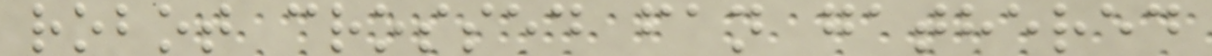robot crossed fan gathered
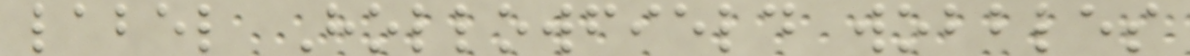label Hollowfield wobbles
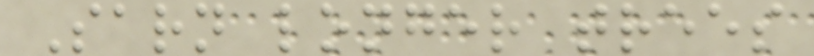Sarn longer trees
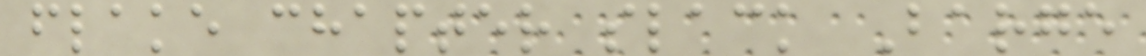flake chapter slack Barge
